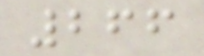266
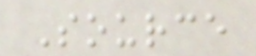Source
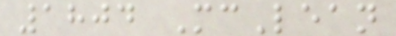1804 McLean
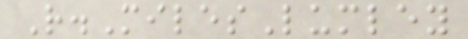R.MilesLumley
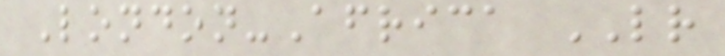London-Africa LR
